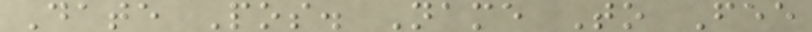Date Pos. Name To Fee
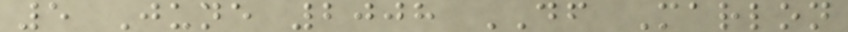5 June 2008 DF Marlon
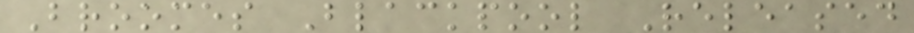Broomes Blackpool Released
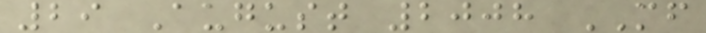29 August 2008 MF
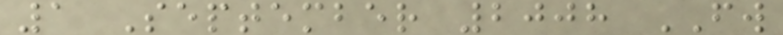1 September 2008 FW
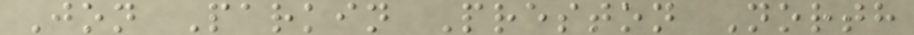Jon Parkin Preston North
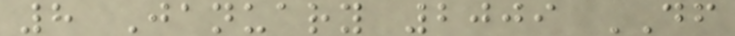8 January 2009 DF
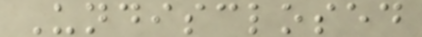Undisclosed
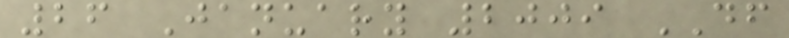26 January 2009 DF
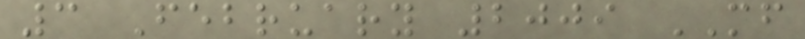3 February 2009 MF
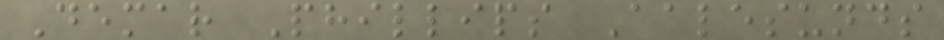Demar Phillips Aalesunds
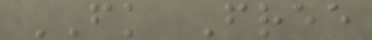FK Free
